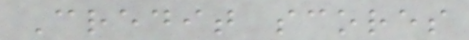Credit scores
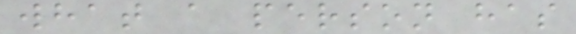what a person has
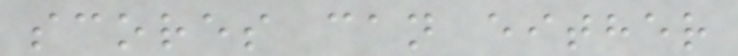scores can either
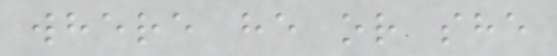where he or she
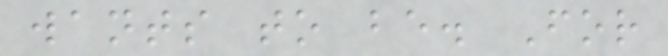wants to be. For
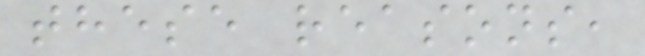these reasons,
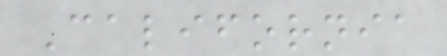California
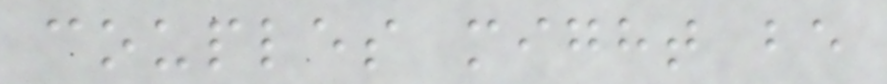couples might be
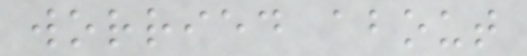worried about
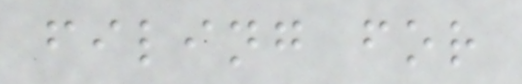filing for
